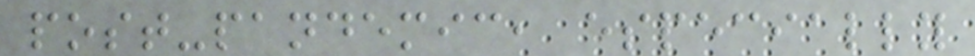post-pandemic, especially
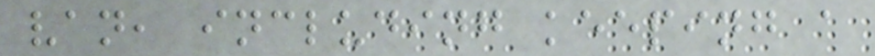van, including keeping a
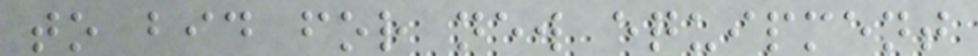to bid for new equipment
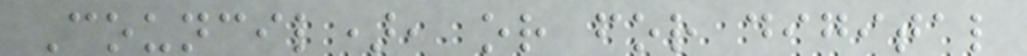Council), or for digital
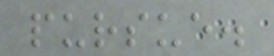pursue.
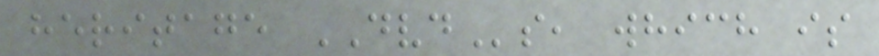heritage DVDs, which is
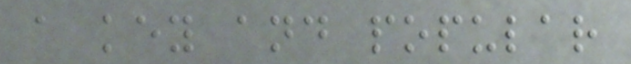a key and popular
